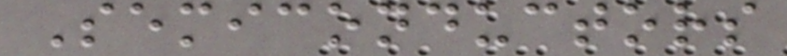Semiconductors
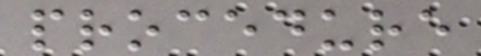procedure
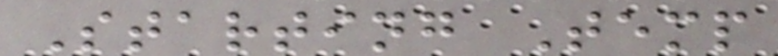Starting Temp
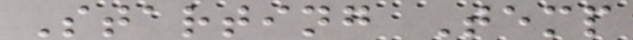Starting Temp
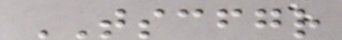TSCFGR
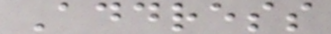Address
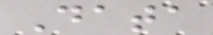Data
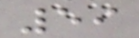59
